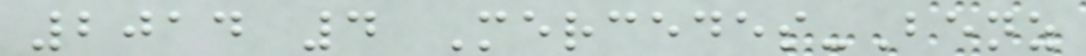2014 4 Mercedes-Benz
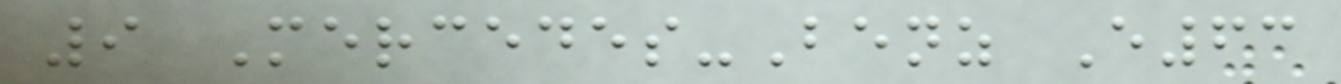9 Mercedes-Benz E63
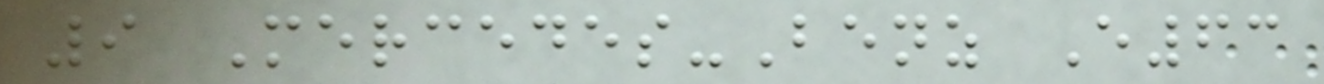9 Mercedes-Benz E63
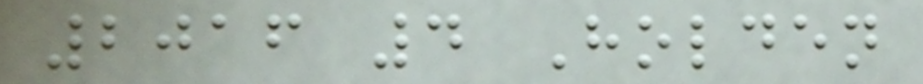2016 4 Holden
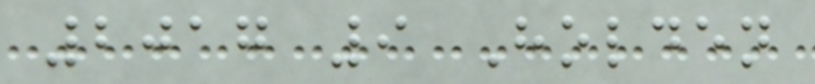2017 9 Holden
